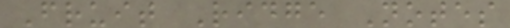Fruit Ridge Notes
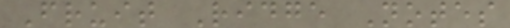Fruit Ridge Notes
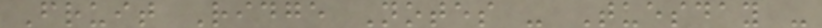Fruit Ridge Notes - Tuesday -
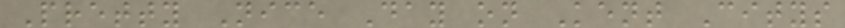Pretty Nice Day on Kent Citys
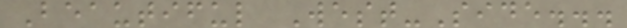Beautiful West-Side...
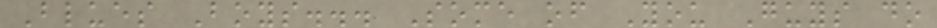Blues Boys... Some of You Guys do
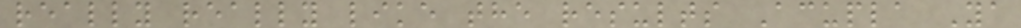really really like the results Acupla Ya
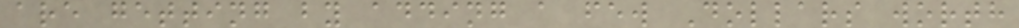are getting by adding a few Dollars worth
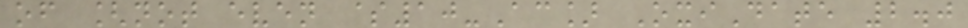of [not even $10-Ac] OxiDate 2.0
